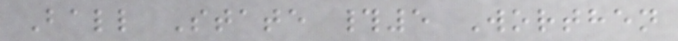Ball State #5 Worthen
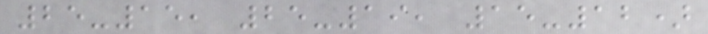25-15, 25-19, 15-12)
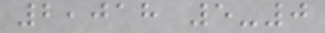2,018 5-0
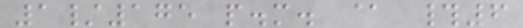1/175 p.m. @ #6
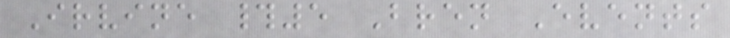Irvine #5 Bren Events
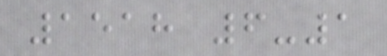1518 6-1
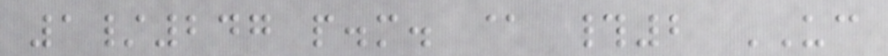1/247 p.m. @ #2 UC
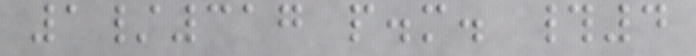1/317 p.m. #4
